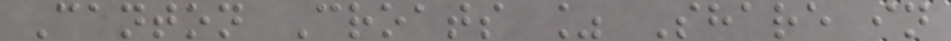Canton Croats % Share in
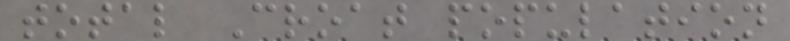total Croat population
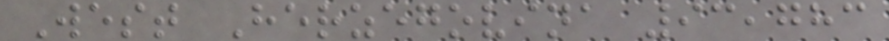West Herzegovina 93,783
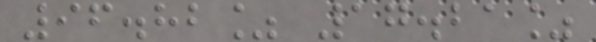96.82% 17.21%
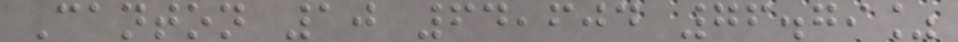Canton 10 64,604 76.79%
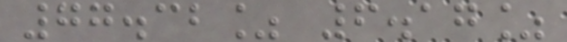77.32% 6.17%
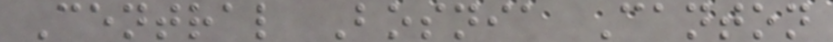Central Bosnia Canton
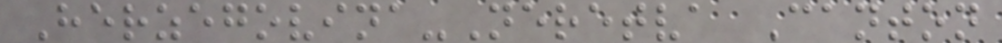Herzegovina-Neretva Canton
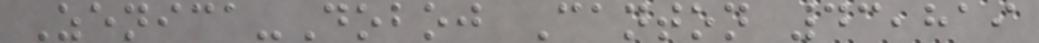Zenica-Doboj Canton 43,819
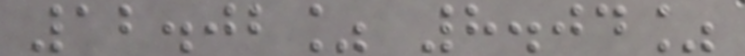12.02% 8.04%
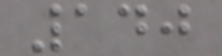140
